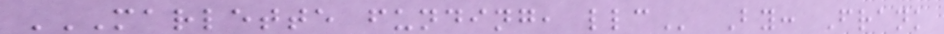MARLETTE FUNDING, LLC By: Frank
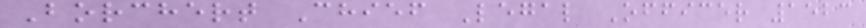Borchert Chief Legal Officer 1523
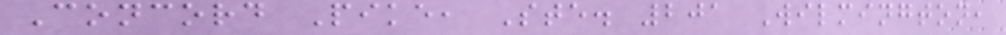Concord Pike, Ste. 201 Wilmington,
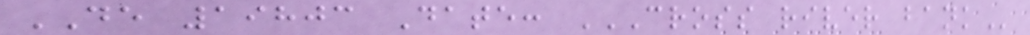DE 19803 Date: CROSS RIVER BANK
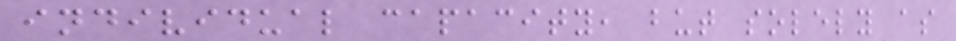individual capacity, but solely as
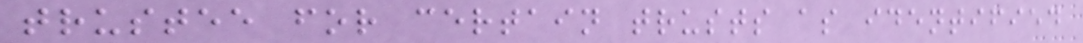trustee for certain trusts as identified
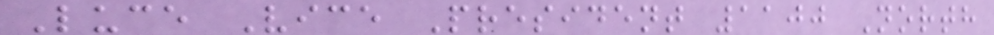Luce Vice President 1100 North
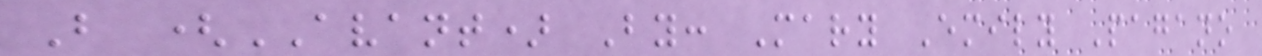B (AVANT) By: Mary Emily Pagano
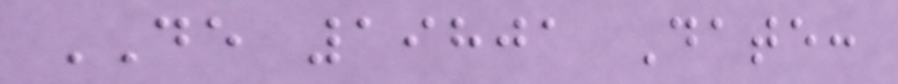DE 19801 Date:
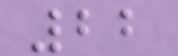22
